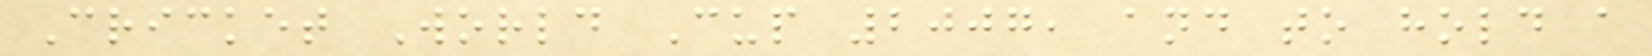Cricket World Cup 2007, and to hold a
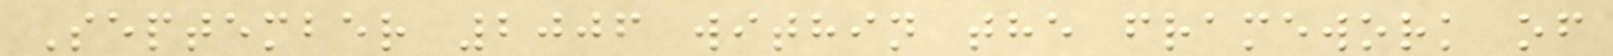September 2006 within the framework of
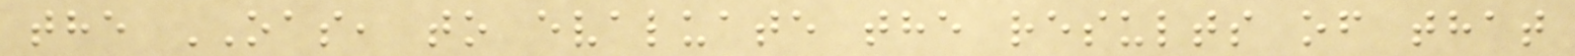the OAS, to evaluate the results of that
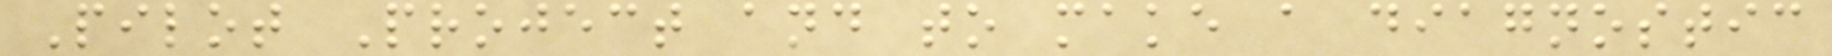Pilot Project and to make a diagnostic
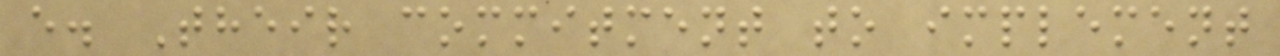e. Their commitment to implement
